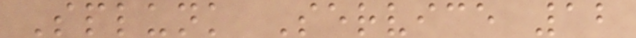Splunk Service 12
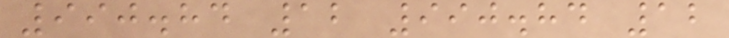990.84 12 990.84 12
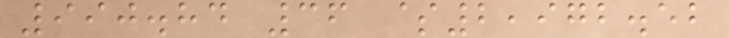990.84 36 $2,972.52
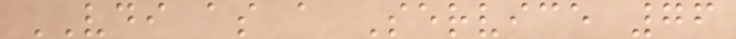VDI as a Service 76
